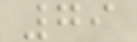79
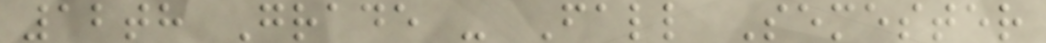12th Grade - Fall Semester
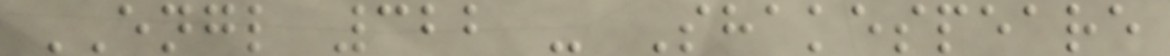ENGL 322 - Shakespeare
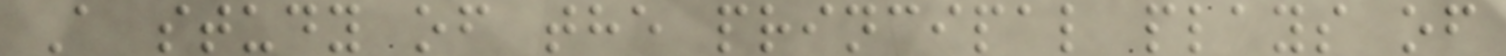A study of the principal plays of
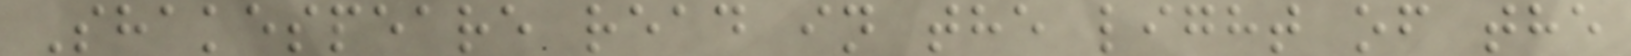Shakespeare read in the light of the
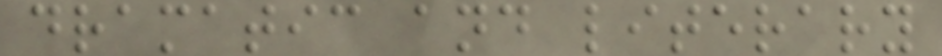dramatic and literary
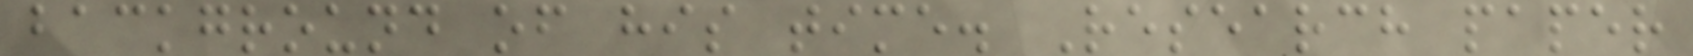background of his time. Research paper
